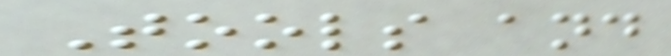Tools and
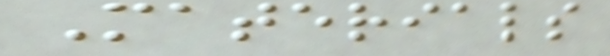Materials
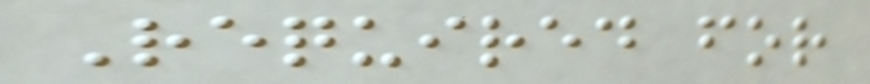Required for
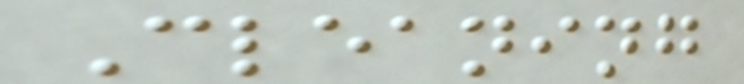Cleaning
